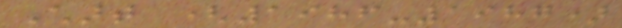Chart (1986-1987)
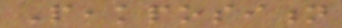Peakposition
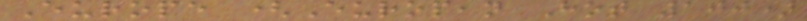Europe (European Hot 100)
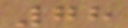78
